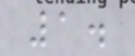1.
